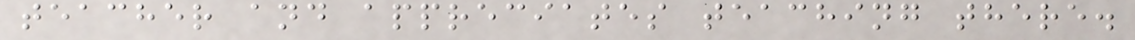teacher and appreciates teaching there.
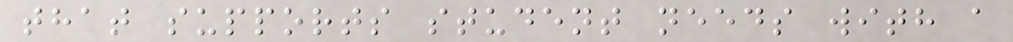that supports student needs with a
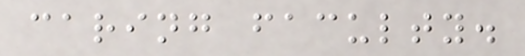caring faculty.
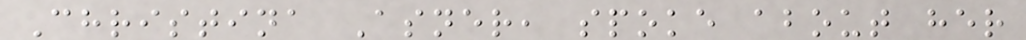Christina Asner, spoke about her
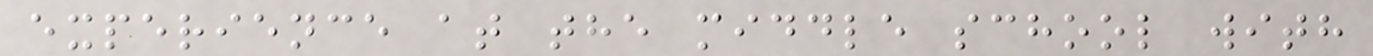experience at the middle school with
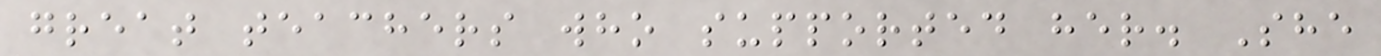great teachers who supported her. She
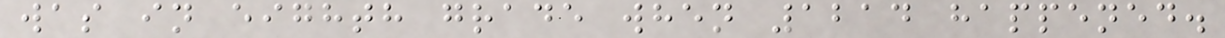was in eighth grade when 1214 happened.
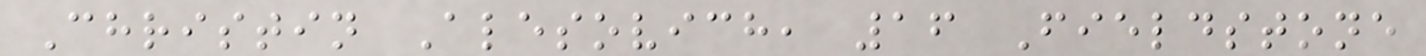Christin Alesovich, 16 Fieldstone
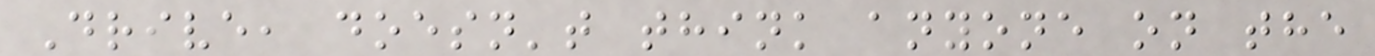Drive, doesn't think anyone on the
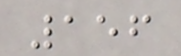156
